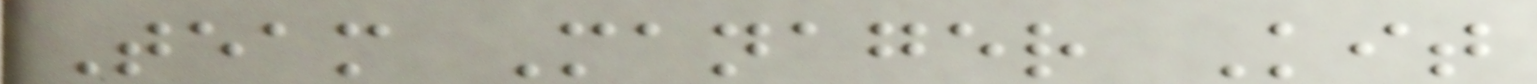Team Manager Kit
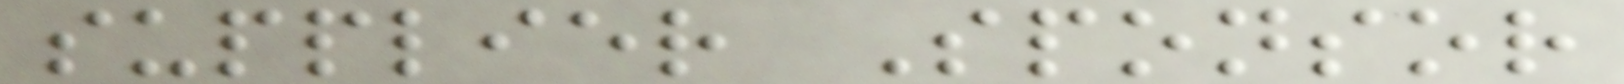supplier Sponsor
